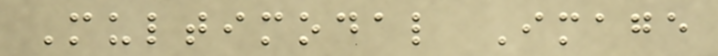Multimodal Image
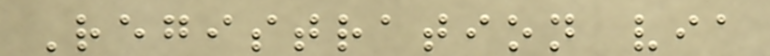Registration via
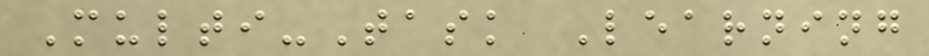Multi-Task Learning
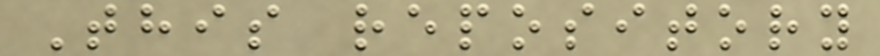This repository
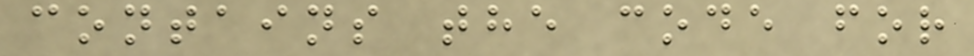contains the code for
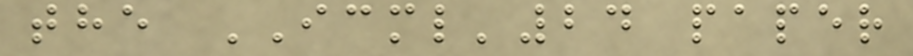the ICML'24 paper
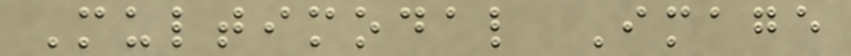Multimodal Image
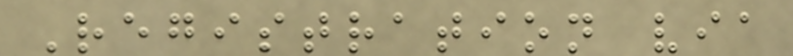Registration via
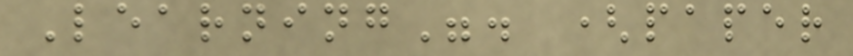Learning". (paper
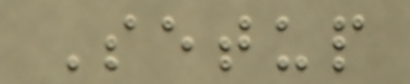Setup
